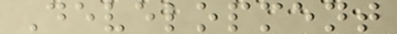Development
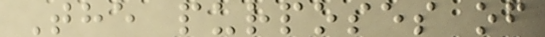The purposes of
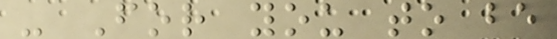- For you to be
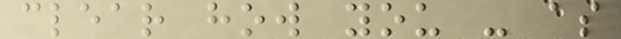clear how you - as
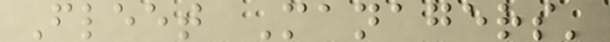Fleet Managers'
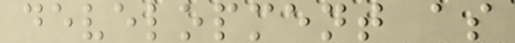development as
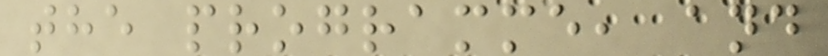the programme, and
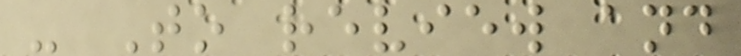- To review and
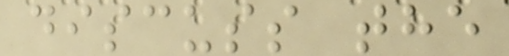discuss the
